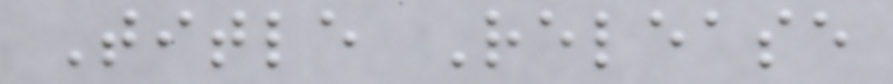Title Release
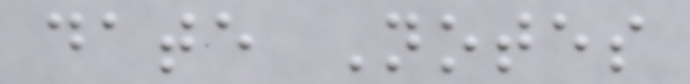date Notes
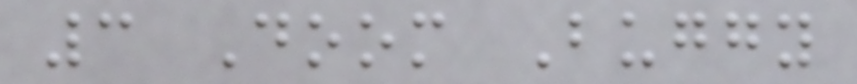3 Doom Buggy
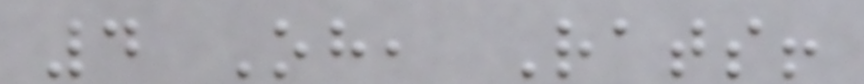4 Oh, Rats!
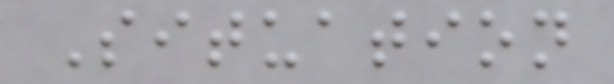Situation
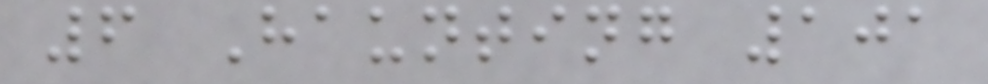6 Haunting 101
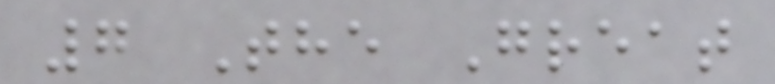7 The Great
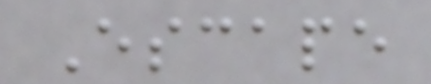Escape
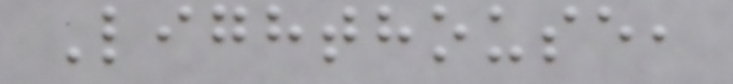Lighthouse,
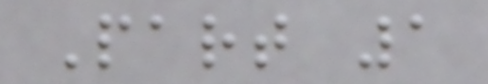Part 1
